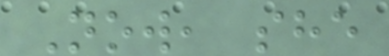Now, she
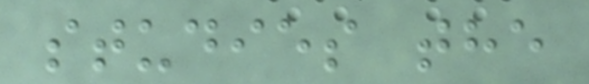studies the
